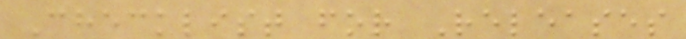Checklist for Releases
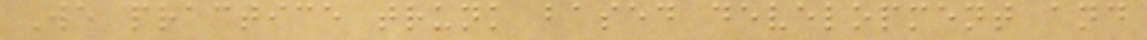We practice trunk based development and
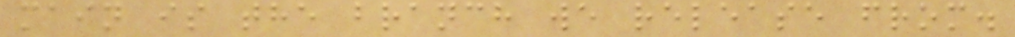main is the branch we release from.
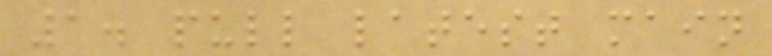1. pull latest main
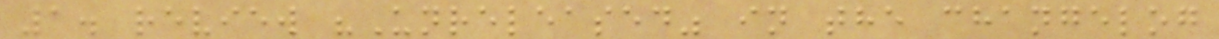1. review "Unreleased" in the changelog
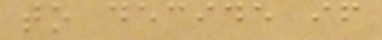to decide if
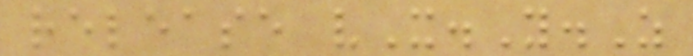release vX.Y.Z
